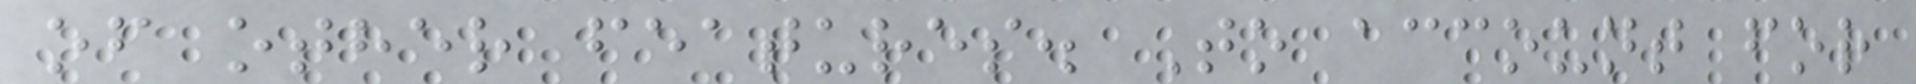of other features. To account for
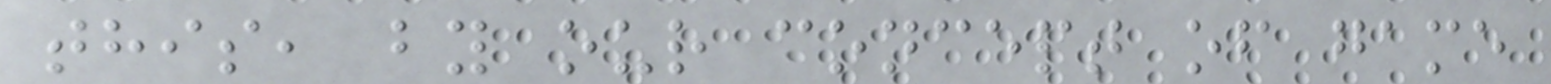this, by our concept of game
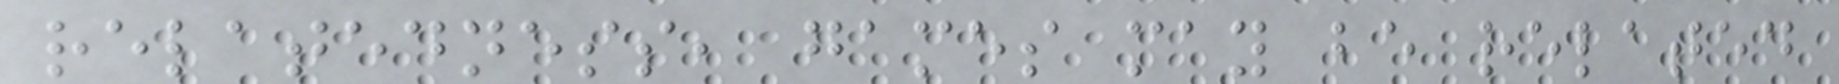relatedness, games may be related
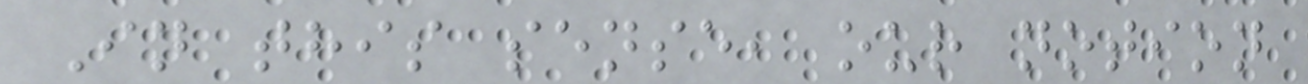In this sense, our notion
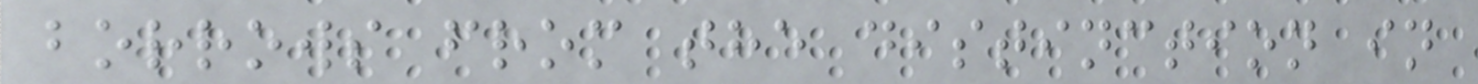borrows from the distinction in
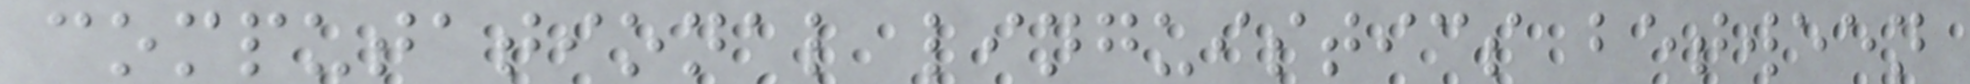computational linguistics between
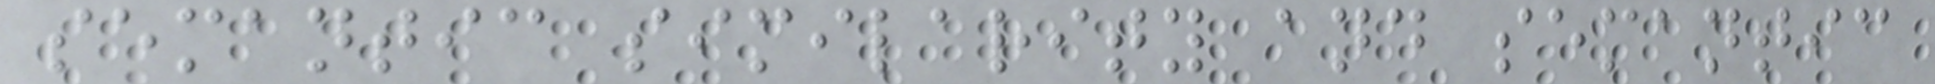semantic similarity and semantic
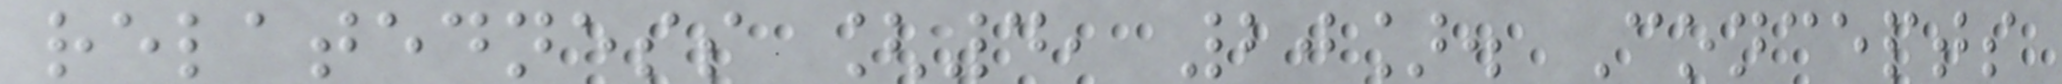relatedness [4, 20]. Concepts
